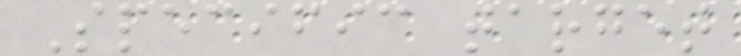Specific target
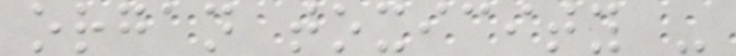organ toxicity -
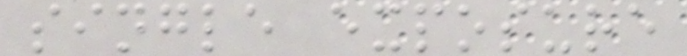single exposure
